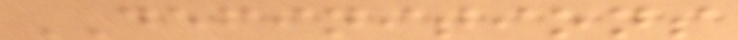DEFINITIONS
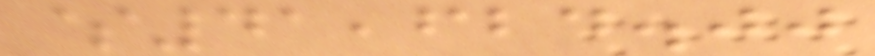$41,624.00
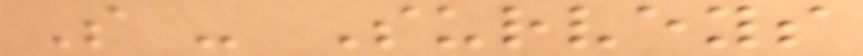S - Surveys
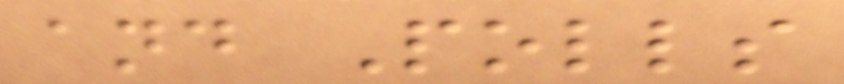and Polls
